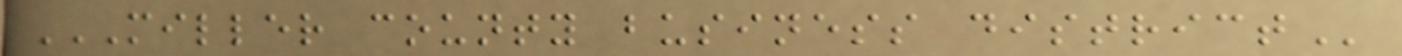MILLER COUNTY BUSINESS DISTRICT
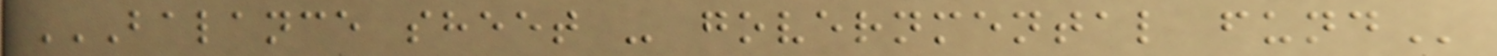BALANCE SHEET - GOVERNMENTAL FUND
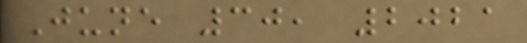June 30, 2021
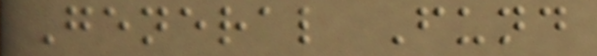General Fund
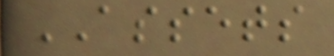ASSETS
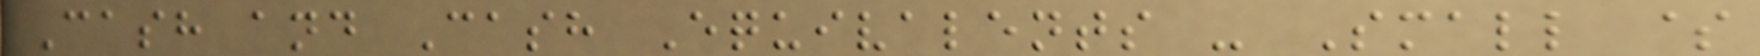Cash and Cash Equivalents - Small $
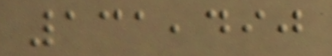131,490
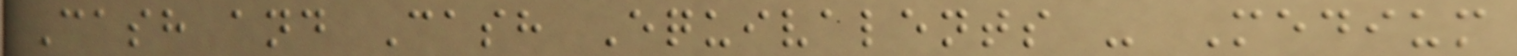Cash and Cash Equivalents - Medium
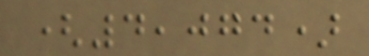(4,074)
